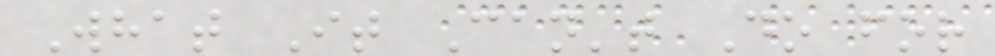What It Can't Do for
